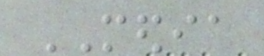MEDIA
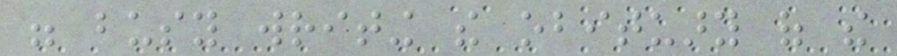were busy writing the obituary of the
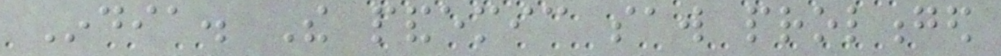India. The pandemic saw prolonged
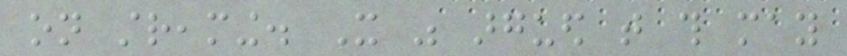on streaming. It was argued that this may
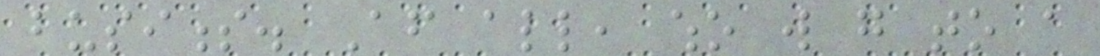business. After all, who will go to a
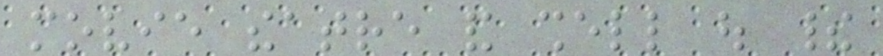movie theatre and shell out their
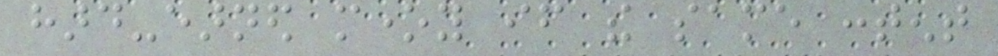hard-earned money if the same content
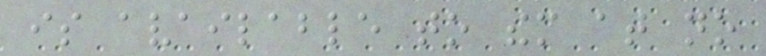is available to them at no
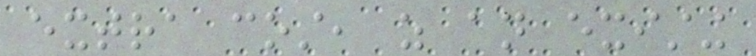extra cost, as an existing
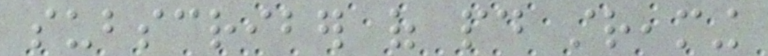subscriber of paid streaming
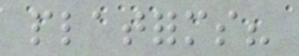platforms?
